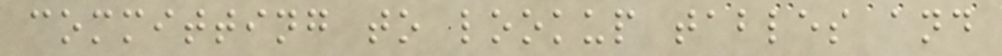committing to lookup tables and
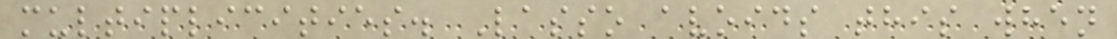multiplicities. Lasso avoids this when
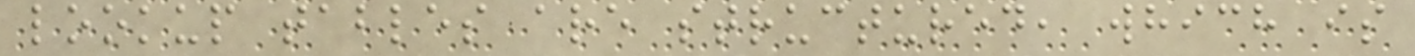lookup tables are structured, which is
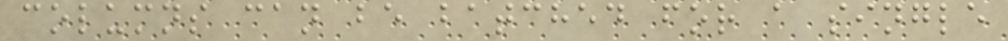columns can be batched for a single
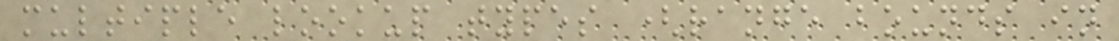multiple lookup types (range bounds in
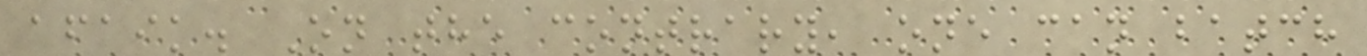afaik. On the contrary, one can batch
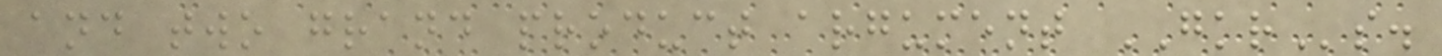and two grand product argument GKRs.
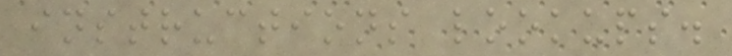instructions lookups.
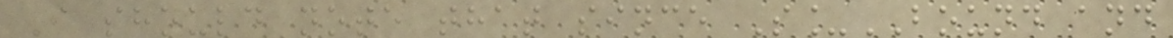I should note that since S_BOUND and
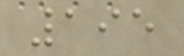195
